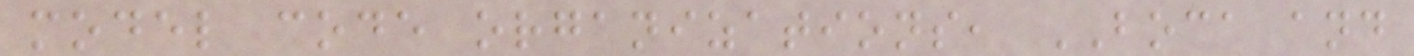model code organizations, BOCA and
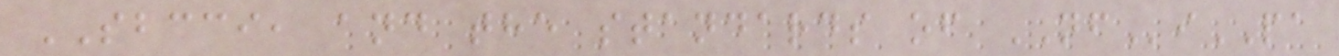SBCCI, and the standards of NFiPA
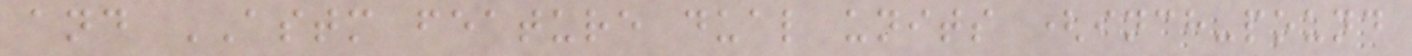and ASTM feature dual units (inch-pound
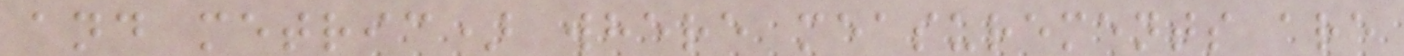and metric) where measurements are
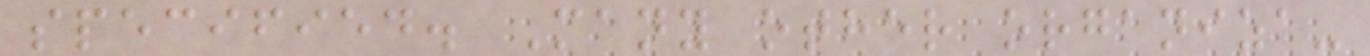specified. Many other organiza-
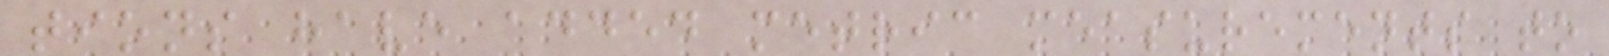tions have added metric measurements to
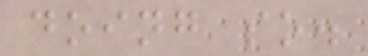doing so.
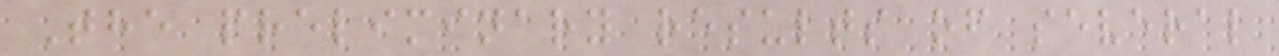The preliminary results of several
